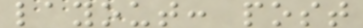layout: post
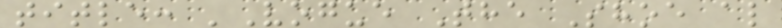title: 'Vogue The Shoe al
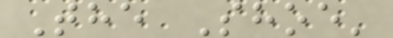The Shoe'
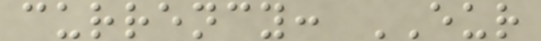currency: EUR
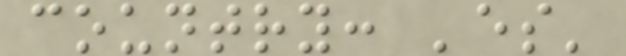country: 'es'
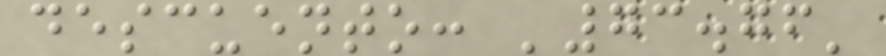descuento: '73.76'
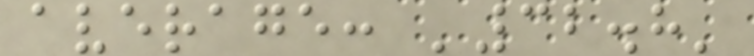average: '32.8'
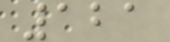121
